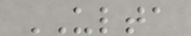ULTA
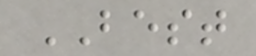BEST
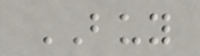BUY
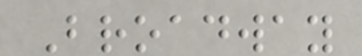Broadway
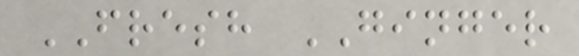FRESH GINGER
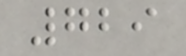729
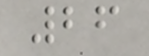26
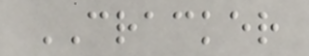CRACKER
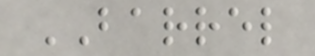BARREL
